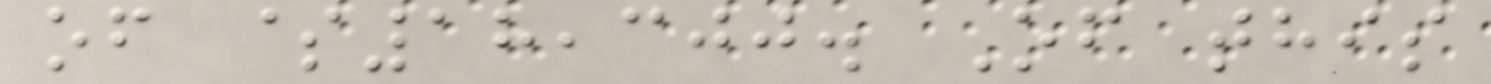of $18,300. Of this
